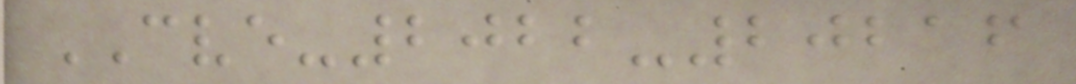CVE-2022-20216
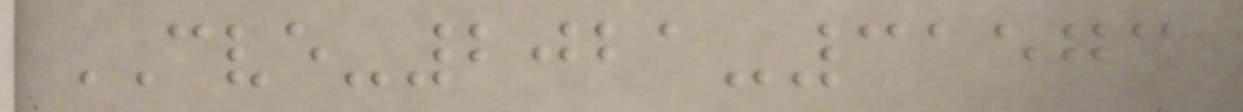CVE-2021-31573
